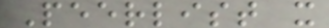Peerlist x
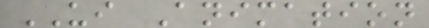UI Animation
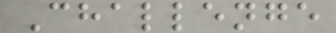Challenge
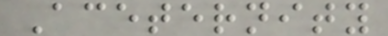Aceternity
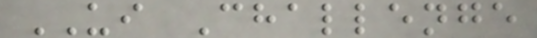UI Challenge
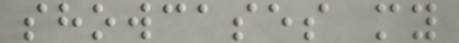showcases my
